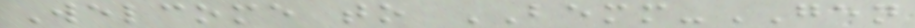Welcome to BEMM-GEN
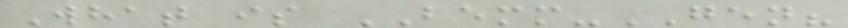What is BEMM-GEN?
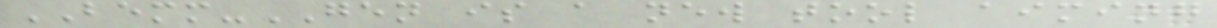BEMM-GEN is a new tool aiming
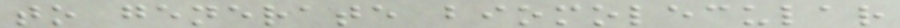to generate biomolecular
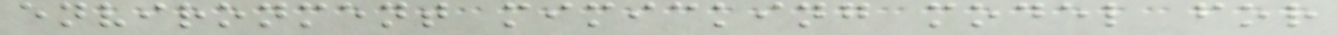environment mimicking model for
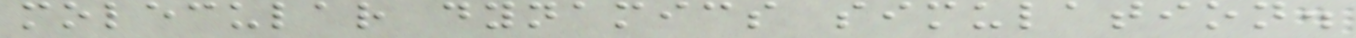molecular dynamics simulation.
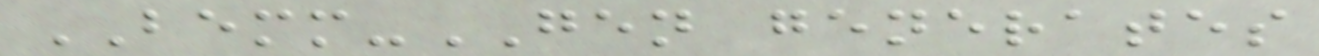BEMM-GEN generates
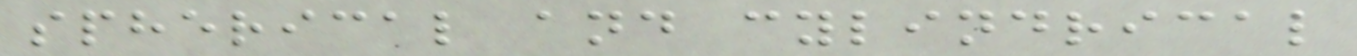spherical and cylindrical
